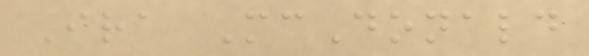Ira McDonald
